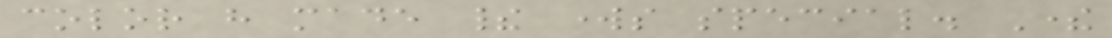color have made their works special. There
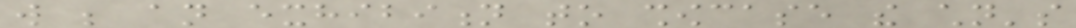will be an exhibition to showcase the children's
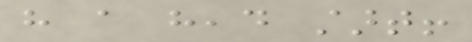have a head start!
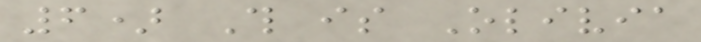6) This is Olivia
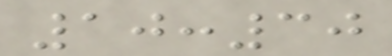10:30
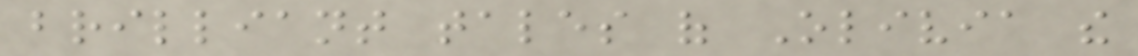brilliant tales of Olivia the
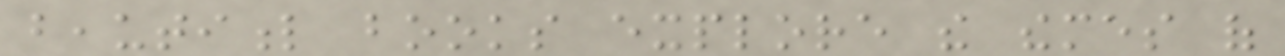beautiful books explore the themes of
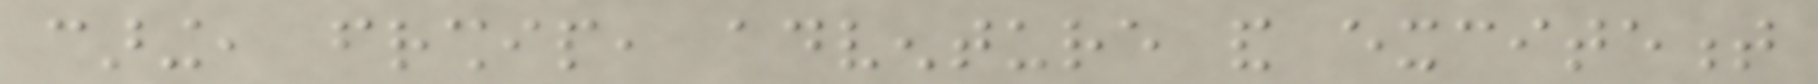caring, friendship, adventure and excitement
